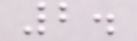2.
